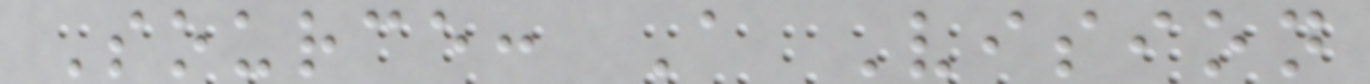Source: A Vision
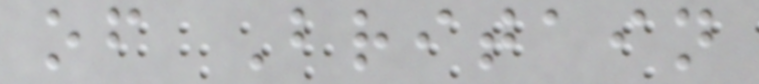of Britain
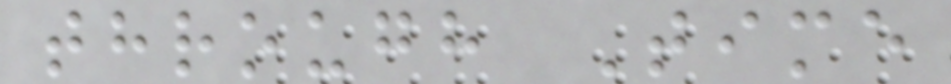through Time
